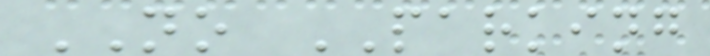NO PARKING
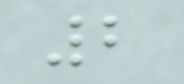2
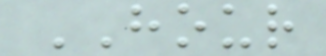HOUR
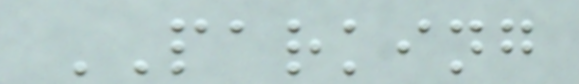PARKING
